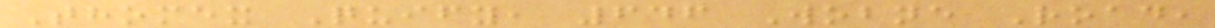Thomex Quify, 646 Wobne Road,
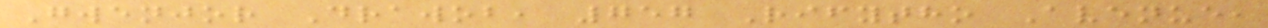Gwenjor Drawob, 757 Rifytho Avenue,
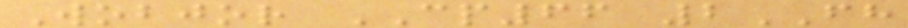Wobjor CP66 2FH
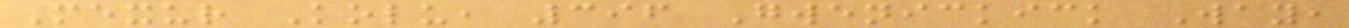Mexur Kolu, 396 Gwenickick Way,
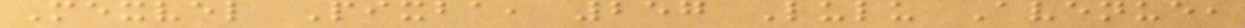Mexvel Pixba, 257 Lulu Avenue,
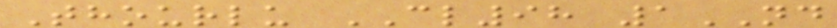Thourlu CL98 1ND
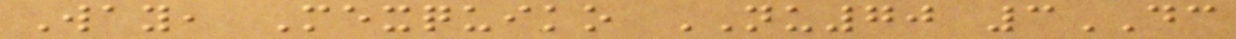Way, Mexquiko NU70 3DC
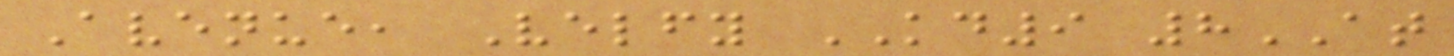Avenue, Velfy KD9 8AT
